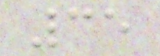35
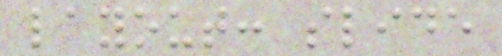layout: slide
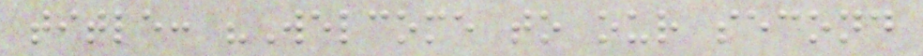title: "Welcome to our second
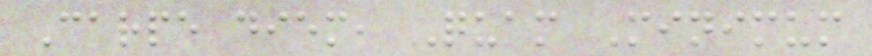Carpe diem, Quam Minimum
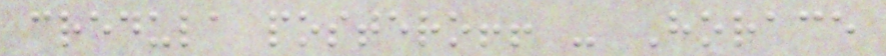credula postero!! - Horace
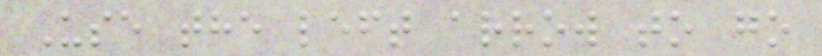Use the left arrow to go
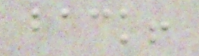back!
